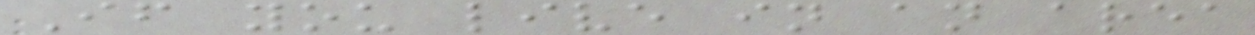If you live in an area
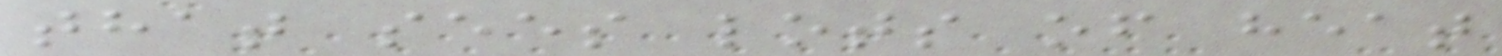that sees lots of heat
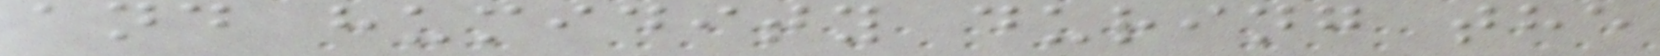and humidity during the
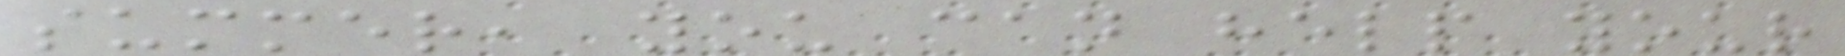summer, you can help your
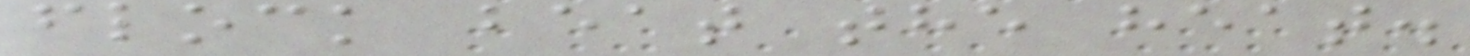flock beat the heat.
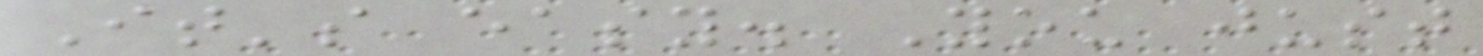It's easy. You just
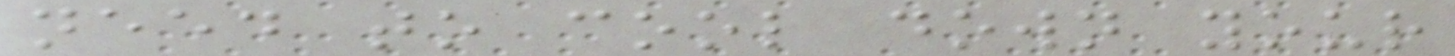need to cool down your
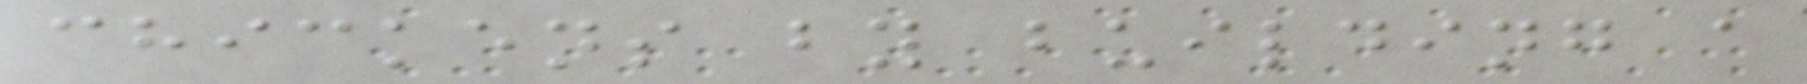chickens by building a
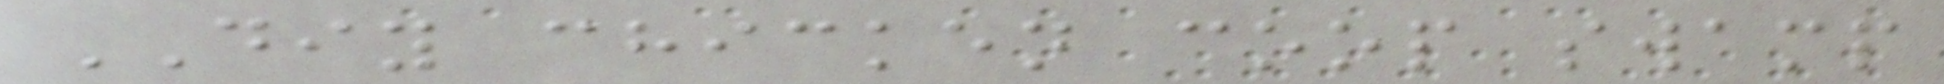DIY chicken coop swamp
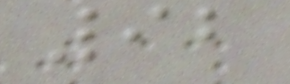92
